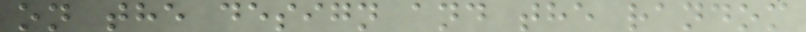on the design and the random
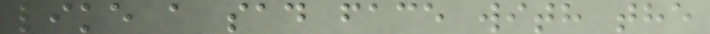like a sad face with the
